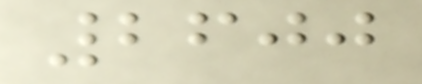2600
